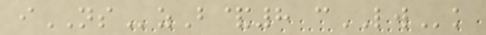iNSzB&8 cLWk
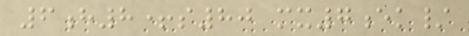6h8+s80 mx7ek/
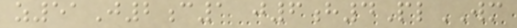z51J2c1 j6h4PlWM
